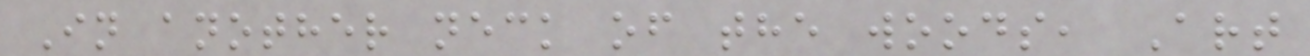In another neck of the woods, Art
